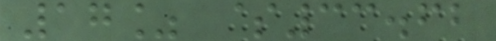17% $33.62
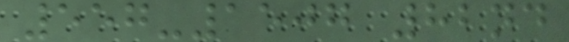557-1507 82nd
